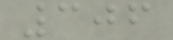306
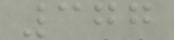377
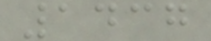1437
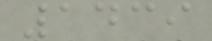1439
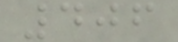406
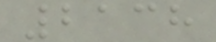2138
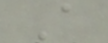A
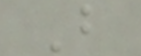B
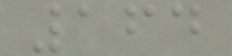164
